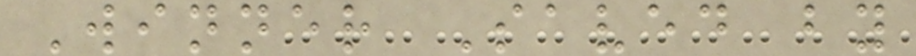Winner Saved by
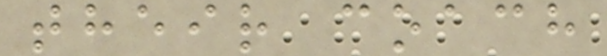their coach
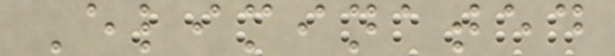Eliminated
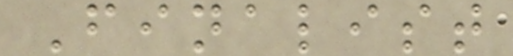Finalist
